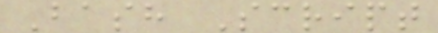Bash Script
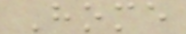Home
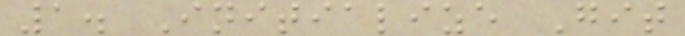1. Initialize Git
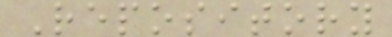Repository
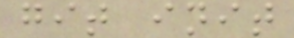git init
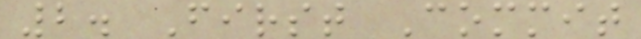2. First Commit
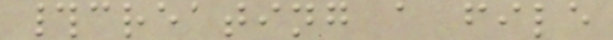#creating a file
